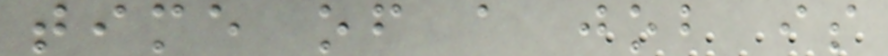time of a job is
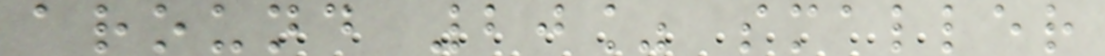around 20% smaller
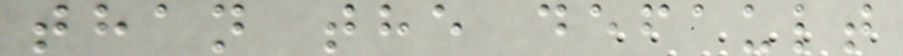than the default
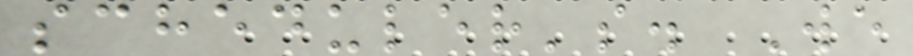scheduler's. We
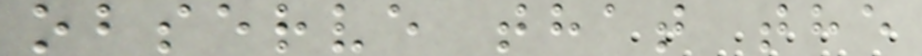observe that the
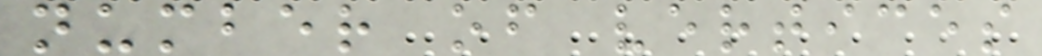number of vertices
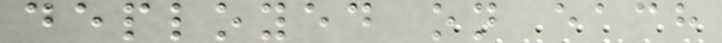deployed on each
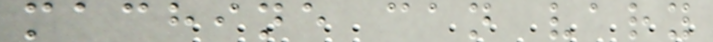machine can vary
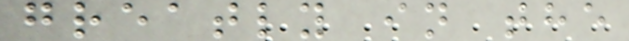greatly in the
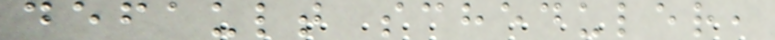default scheduler,
